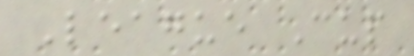League Cup
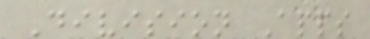Division Apps
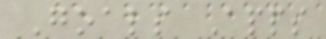Goals Apps
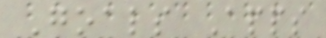Goals Apps
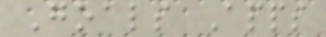Goals Apps
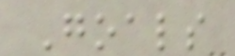Goals
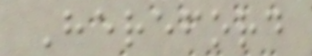Hereford
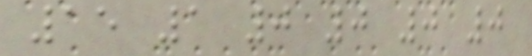15 1 0 0 0 0
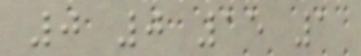0 0 15 1
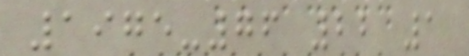1975-76 22 1
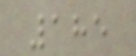185
